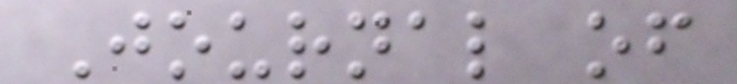Journal of
